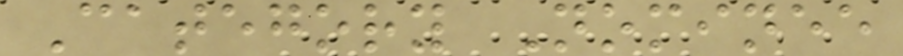Category Nominee
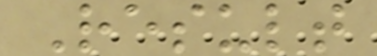Result
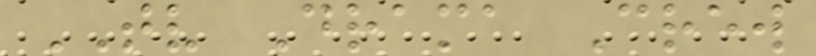TV Drama Crew
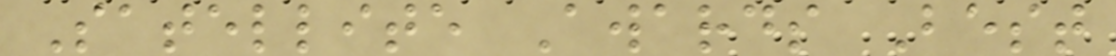Satellite Awards Best
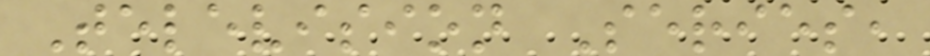Television Series,
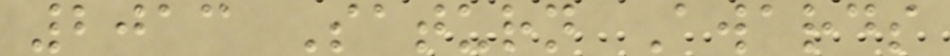2013 Saturn Awards
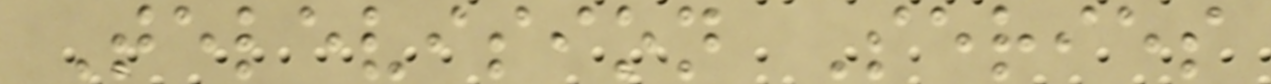Television Series
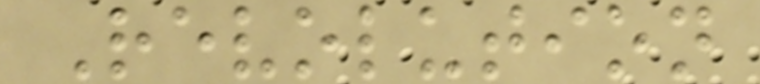Revolution
